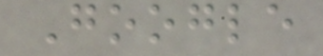Google
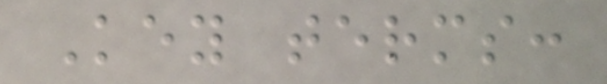Key terms:
